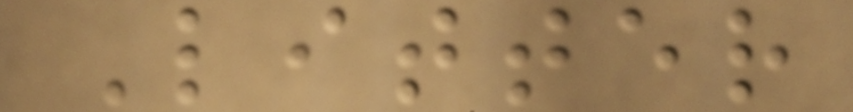Litter
